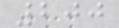200
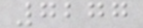7277
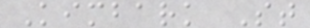Kimbark St
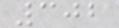302
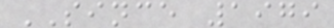SINCE 1979
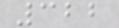322
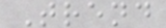Trend
